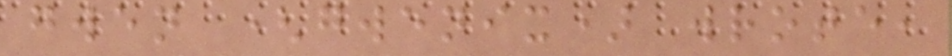gwen (gwenix) wrote,
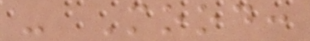- Mood:
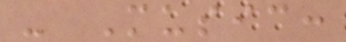- Music:
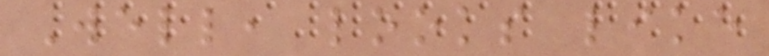Well, looks like
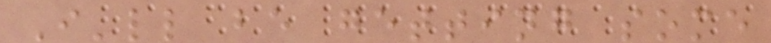I'll be getting some
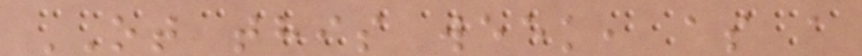OT this week, as a
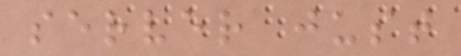server just
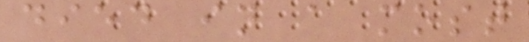died in a most
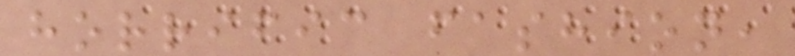horrific fashion,
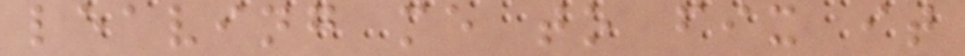leaving me to fix it
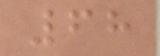68
